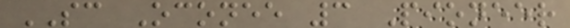SC Oconee 3 Pioneer
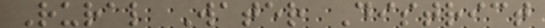Rural Water District
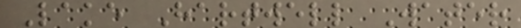Lake Hartwell Water
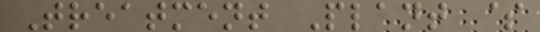Treatment Plant $
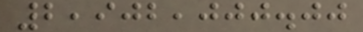2,902,000.00
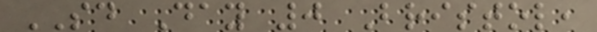SD Day 0 Bristol,
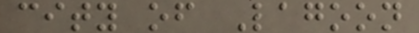city of Lagoon
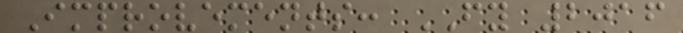Improvements: FY 2016
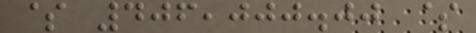$ 406,000.00 $
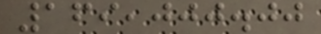169,000.00
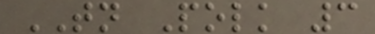TN Polk 3
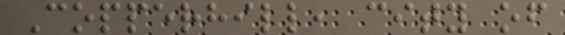Copperhill, city of
